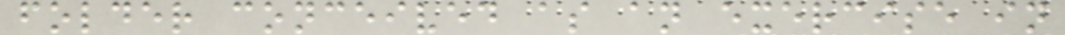folder conceived as an exercise in
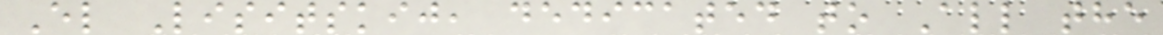El Lisitskij, dedicated to All the
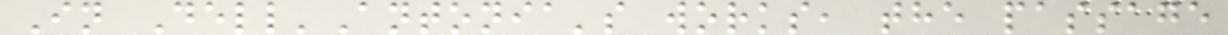In Dell'Antonia's works, the passage
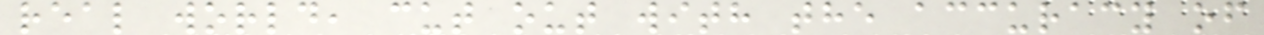real world, cut out with the accuracy of
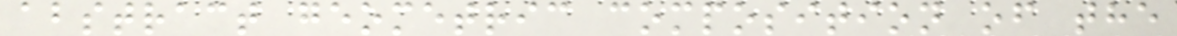abstract geometric composition of the
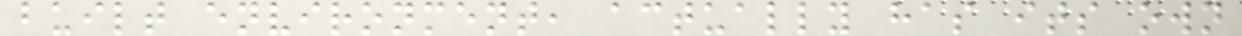built environment, actually has its own
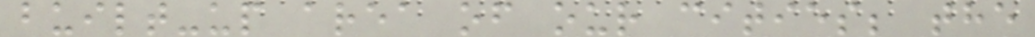built-up area of our cities; the
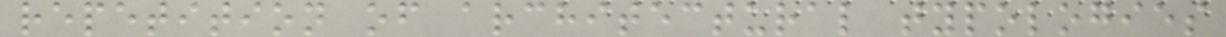repetition of architectural typologies
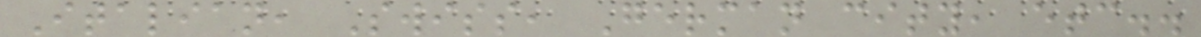Italian, Swiss, German city, etc..
